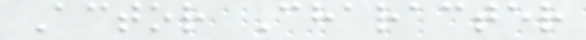Actor Character
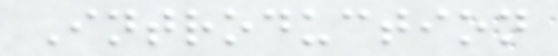Introduction
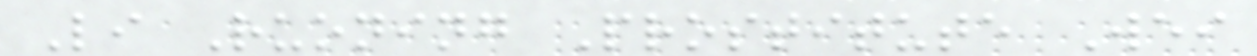Li Ruoning Prostitute Wei
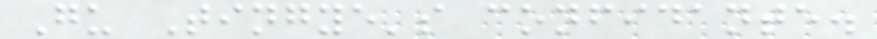Gu Tingye's confidante.
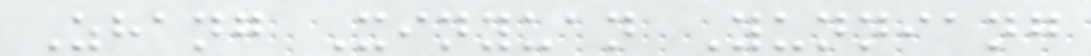Zhang Xinyuan Yunniang
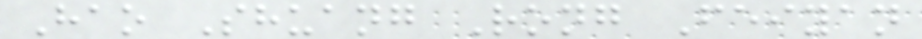Hao Shuang Rong Feiyan
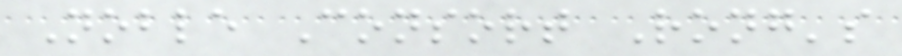Noble Consort Rong's
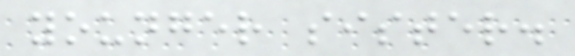younger sister.
